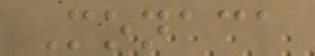Monaca
